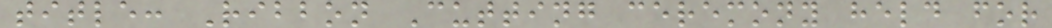title: Ribbon Cutting ceremony held for
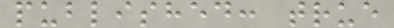published: true
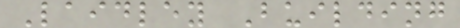Laidley Building
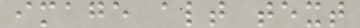image alt text
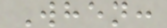When:
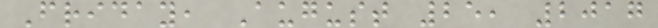Friday, August 25, 2017
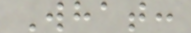What:
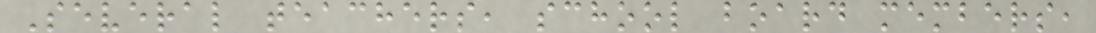Several teachers, school board members,
